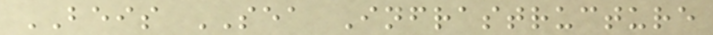BEIS SEA Infrastructure
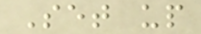Set up
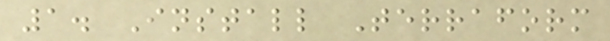1. Install Terraform
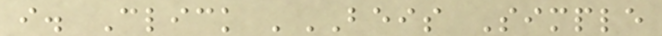i. Click 'BEIS Simple
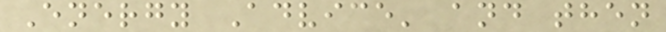Energy Advice' and then
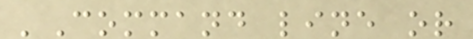'Command line or
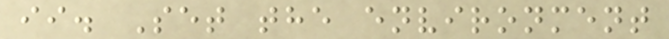ii. Set the environment
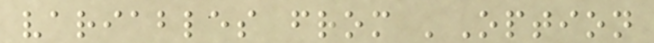variables from 'Option
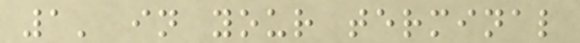1' in your terminal
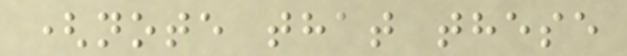(note that these
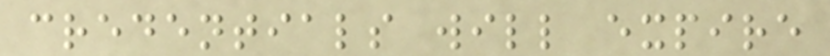credentials will expire
